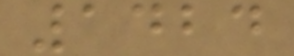1424
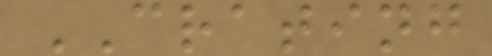CRATING
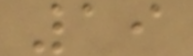19
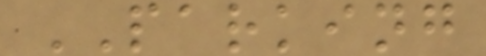PARKING
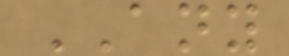ANY
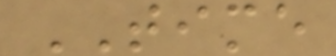TIME
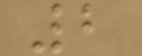2
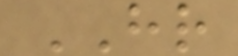HR
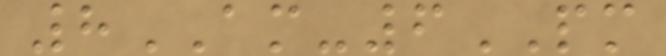8AM-6PM
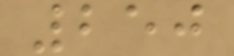250
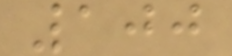100
